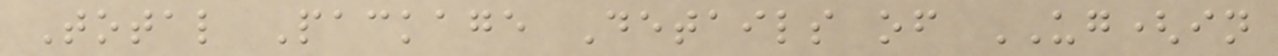Total Package Details of UG(in
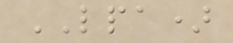LPA)
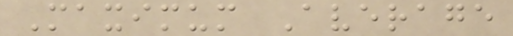Maximum Average
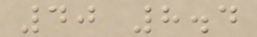40 8.4
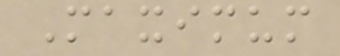Maximum
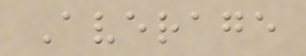Average
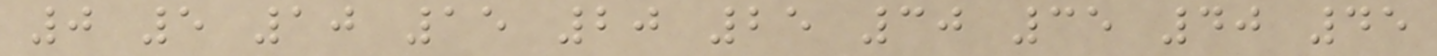0 5 10 15 20 25 30 35 40 45
